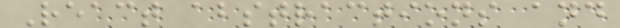React abstractions and
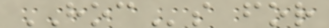HOCs for
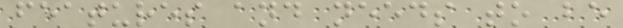features and needs to be
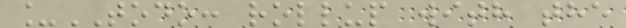_TODO: rollup with the
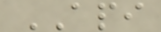API
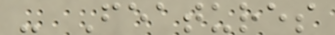- Features
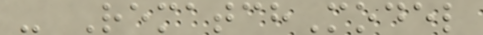- RematchModel
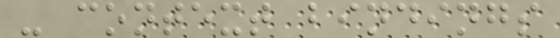- context bindings
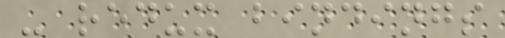- redux bindings
